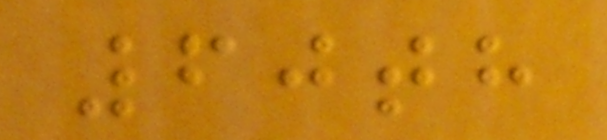60th
